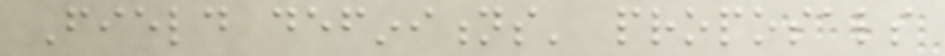Field definitions' proposals
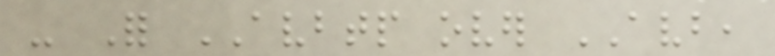- For AVBTP over AVB,
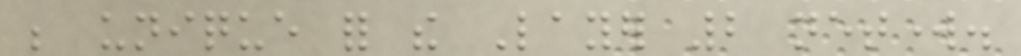be unique for the Layer 2 network.
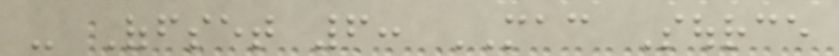- Offset 6: MAC Source
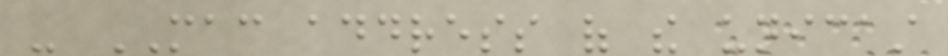- MAC address of the unicast
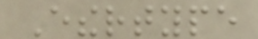Ethertype
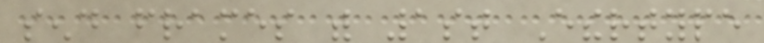send frames with 1st Ethertype
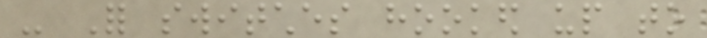- For switches hooked up to
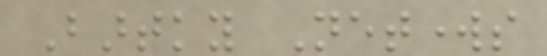Bartky Networks
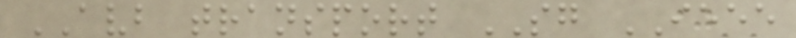AVB transport SG IEEE
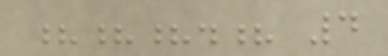???.? 4
